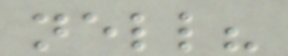nell?
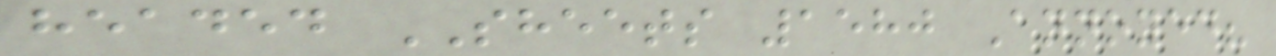headed SHEETS 1580 Annoyed?
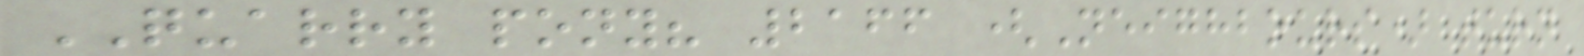QUARRY pony? 2166 (Neighbours) turn
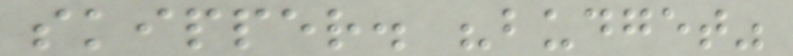skipper. "budget"
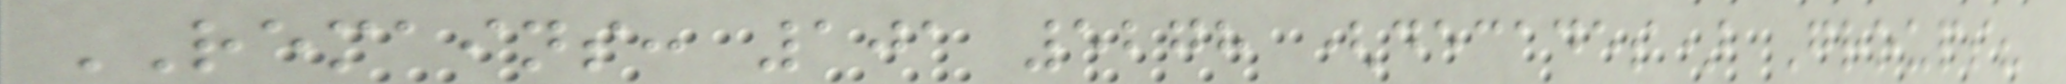REMAINS: 101 5278 (decades) Groups?
